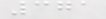371
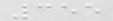355
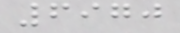6970
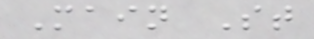Main St
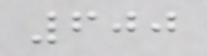600
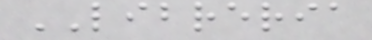LIBRERIA
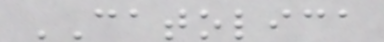CATOLICA
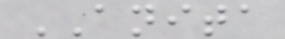ANITA
